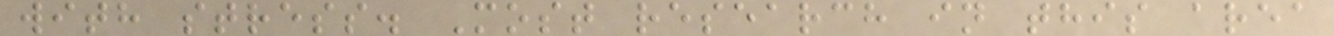with stress. Most research in this area
